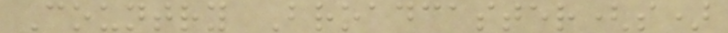Country Broadcaster(s)
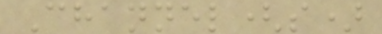Channel(s)
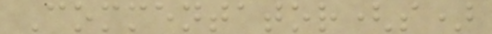Commentator(s)
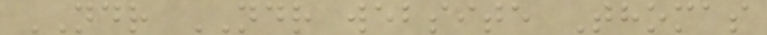NDR NDR website Thomas
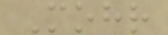Mohr
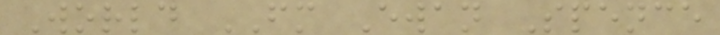World FM Ewan Spence
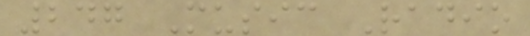247 Music Radio
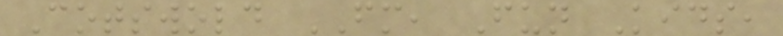Cotswold FM, Fun Kids,
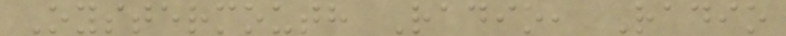Oystermouth Radio, Radio
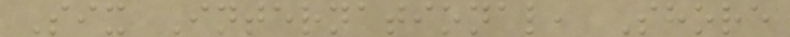Six International, Shore
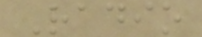Radio
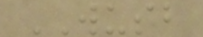WUSB
